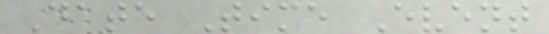Date Time Event
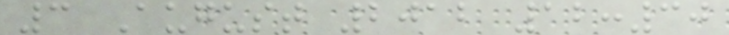3 August 2012 12:30
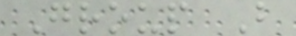Group B
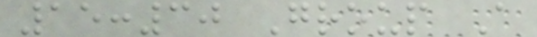15:30 Group A
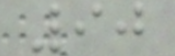90
